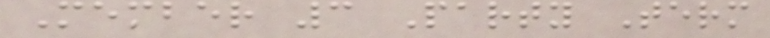Member 3 Party Term
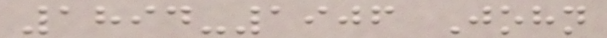1894-1906 John
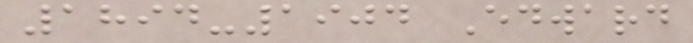1894-1904 Edward
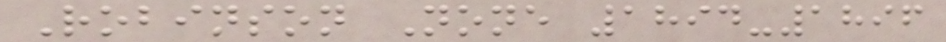Robinson None 1894-1896
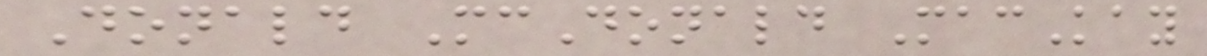Donald McDonald MacKay
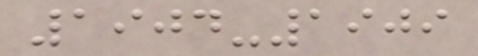1904-1909
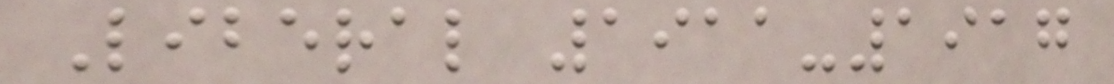Liberal 1911-1917
